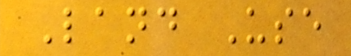Land Use
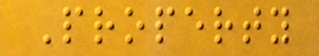Property
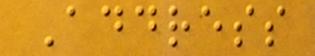Address
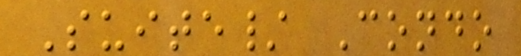Suite/ Condo
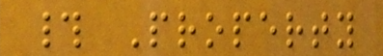# Property
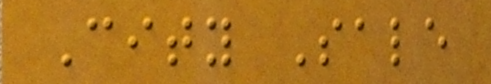City Sale
